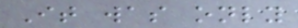It was only
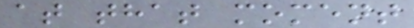at that moment
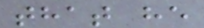that he
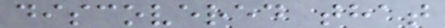discovered that
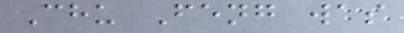Chu Feng was
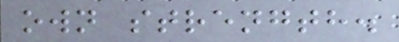own strength.
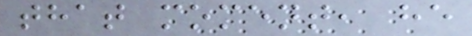that moment, he
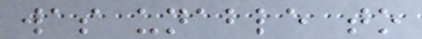was unable to
